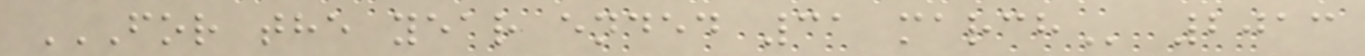FOR THE YEAR ENDED 31 MARCH 2013
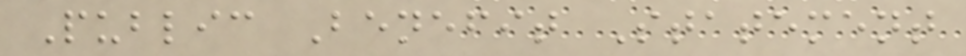Public Benefit Statement
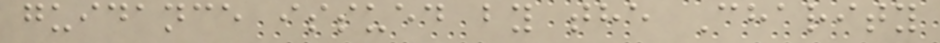guidance issued by the Charity
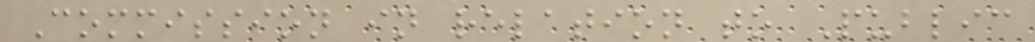Commission in relation to Public
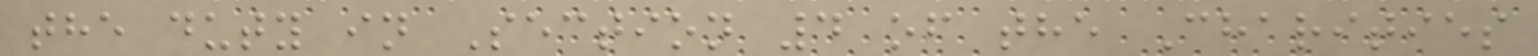the duty in Section 4 of the Charities
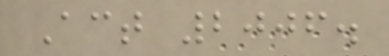Act 2006.
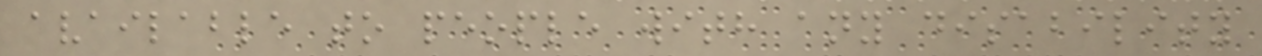available to people with any disability
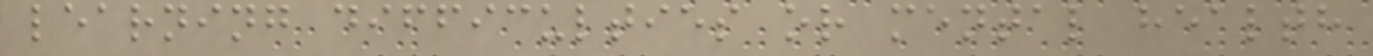learning difficulties or mental health
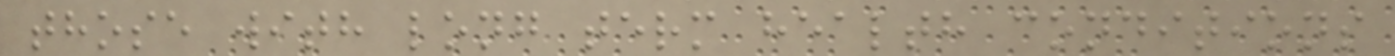those with long term health conditions
